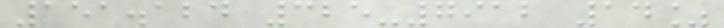151.124 325-7912 14%
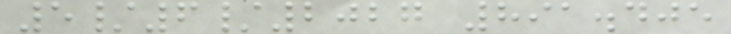5/6/2027 891.405
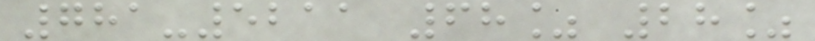781-5211 68% 28%
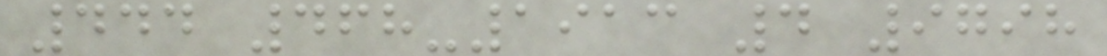444 468-1913 4 9798
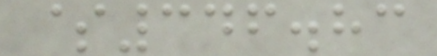$346.83
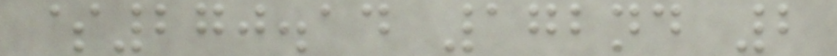$270.14 172nd 2
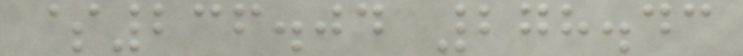$236.04 278.43
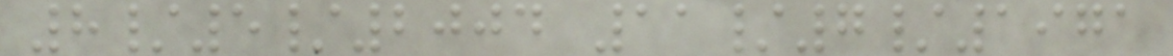8/5/2004 11/7/1971
